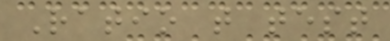Ratio t test
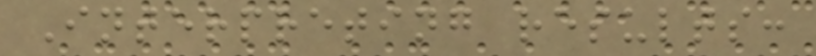Interpreting results:
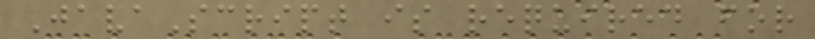JavaScript is required for
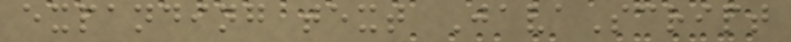expanding text JavaScript
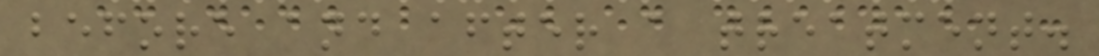before and after a treatment.
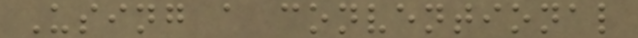Using a conventional
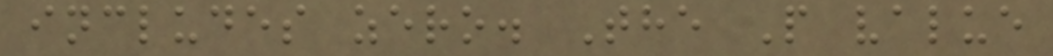includes zero. The P value
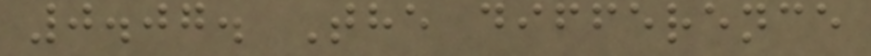0.07. The difference
